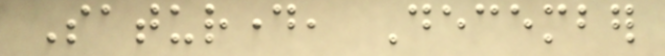Saturday, December
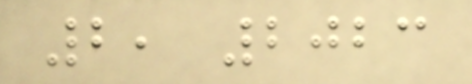2, 2023
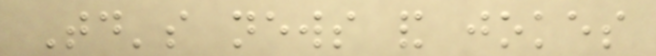Today's news and jokes
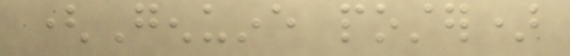(Genuine poster)
